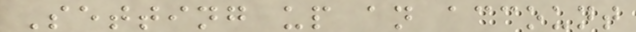Setting up an account
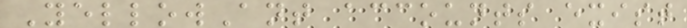YellowAnt accounts exist
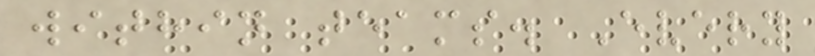within teams. Every
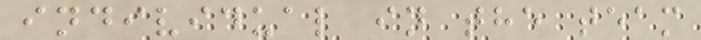individual in the team
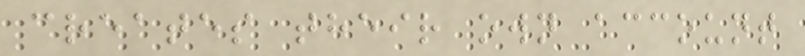creates their own account
